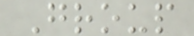Group
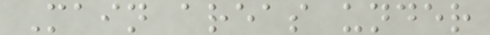Main areas under
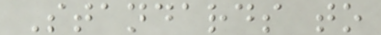Standards to
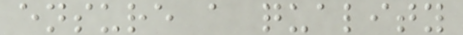ensure a quality
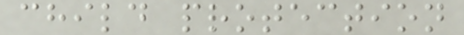child protection
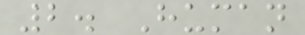2. Human
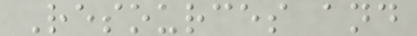Resources and
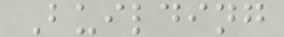Building
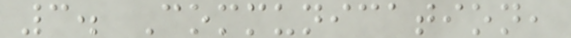3. Communication,
